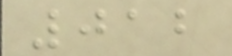012
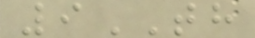9TH
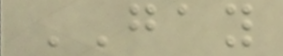GAY
